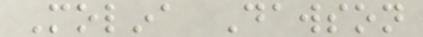Molina Dawson
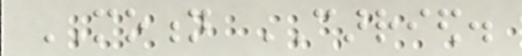MOTION CARRIED.
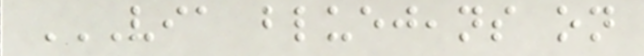VIA BLUEJEANS ON
